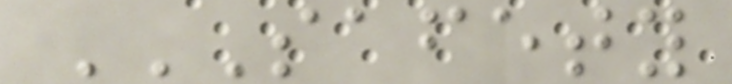SAFETY
